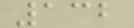132
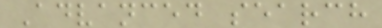Advanced search
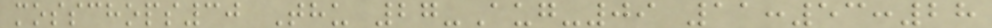mosschops30 Thu 27-Aug-09 11:53:28
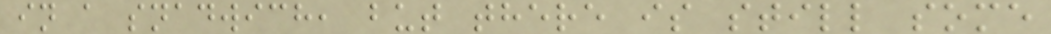in a snadwich, but there is still some
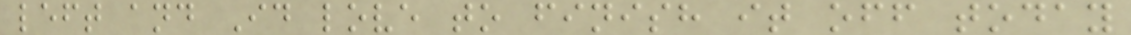left and Id love to finish it off today
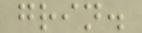grin.
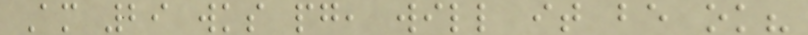Am 29 wks pg, will it be ok?
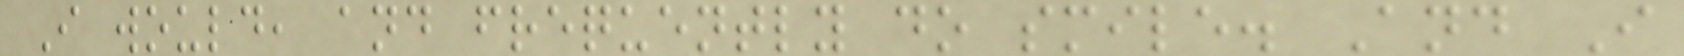I would, and frequently do smile. And I
